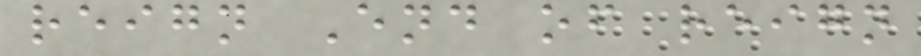reign End of reign
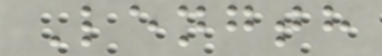Length
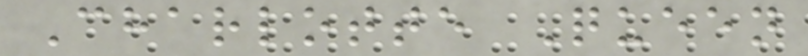Charlotte Queen
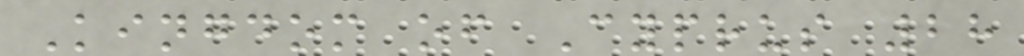Kingdom of Cyprus 28
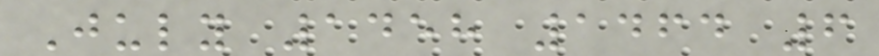July 1458 1464 6
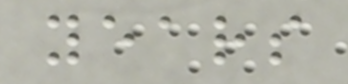years
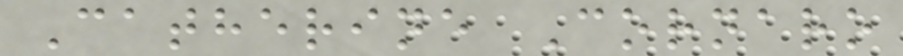Catherine Cornaro
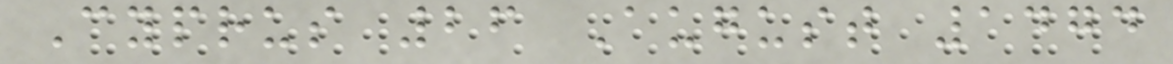Cyprus 26 August 1474
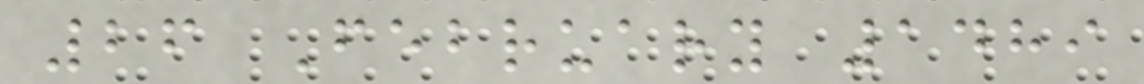26 February 1489
